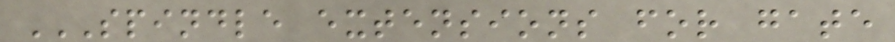SPINDLE EXTENSIONS FOR GATE
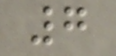7
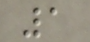1
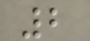2
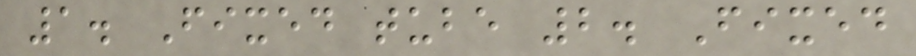1. Fixed tube 2. Fixed
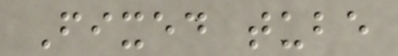Fixed tube
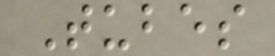Tubes
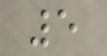5
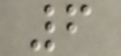6
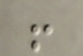!
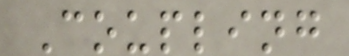Coupling
